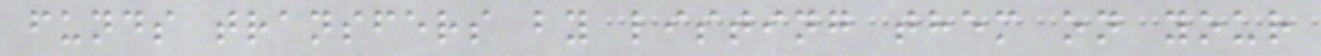funds transfers by listing them on your
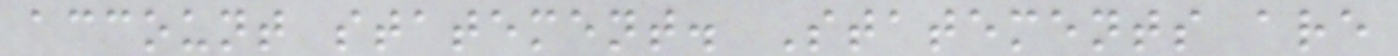account statement. Statements are
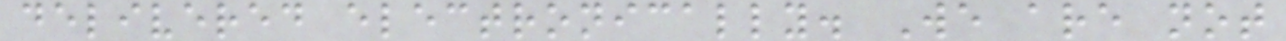delivered electronically. We are not
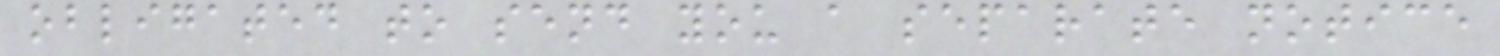obligated to send you a separate notice
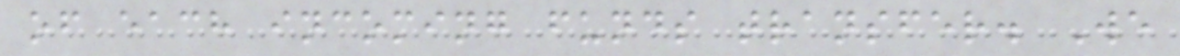of each incoming funds transfer. We
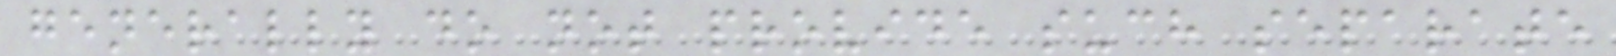generally do not provide such separate
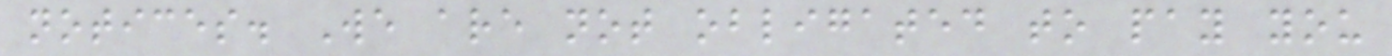notices. We are not obligated to pay you
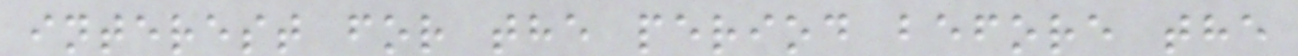interest for the period before the
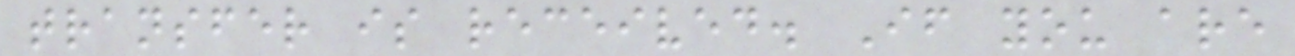transfer is received. If you are
